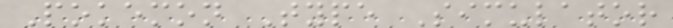Pokemon Type Simulator
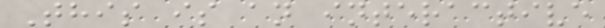This is an interactive
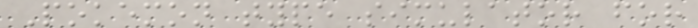Pokemon type simulator for
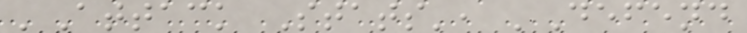'Attack Stats', 'Defend
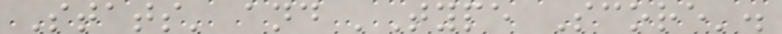Stats' and 'Type Score'.
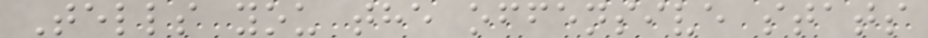Tells you the offensive stats
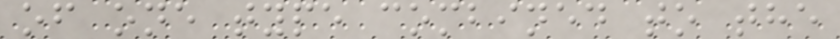of one type combined to the
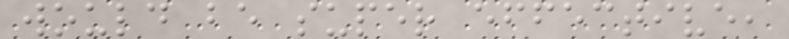would be super effective,
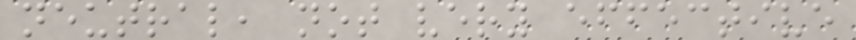neutral, not very effective
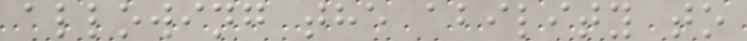allowing the ability to
